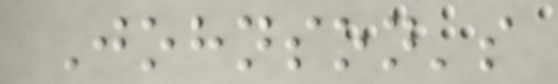Johnson's
